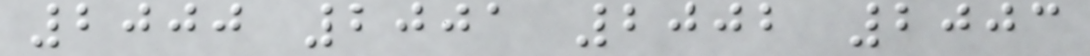2000 2001 2002 2003
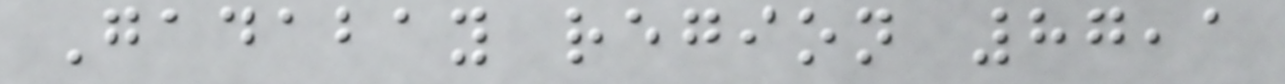Gadabay region 87,1
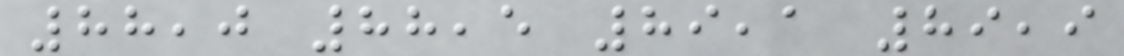88,0 88,5 89,1 89,9
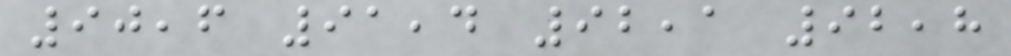90,6 91,4 92,1 92,8
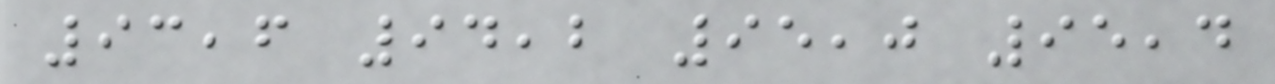93,6 94,2 95,0 95,4
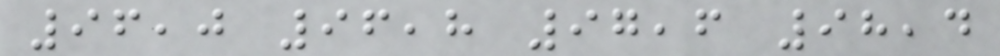96,0 96,8 97,6 98,4
